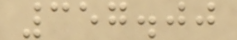357.00
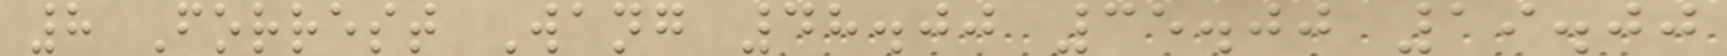8 Forrest Wang 48.00 35.00 19.00
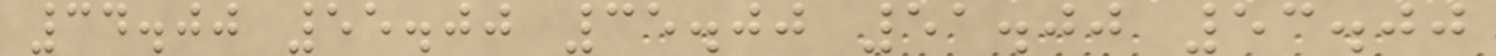34.00 55.00 35.00 51.00 53.00
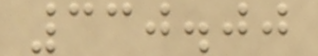330.00
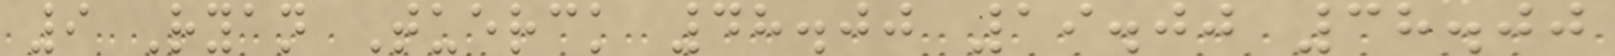9 Ryan Tuerck 48.00 19.00 38.00
